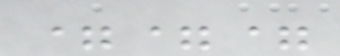===
